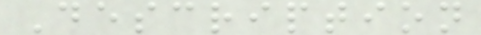Description
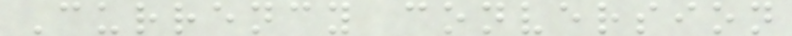Currency conversion
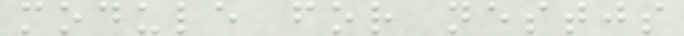module for nestjs
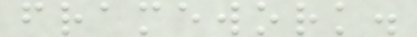framework.
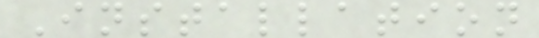Installation
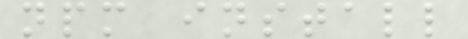npm install
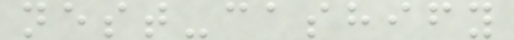nest-cashify
